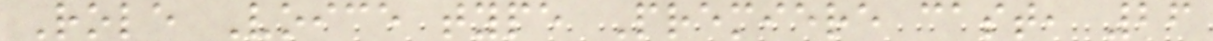Role Voice type Premiere cast, 26
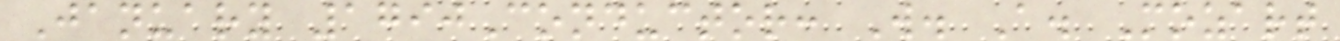January 1790Conductor: W. A. Mozart
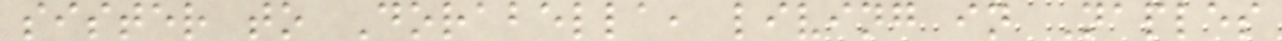sister to Dorabella, living in Naples
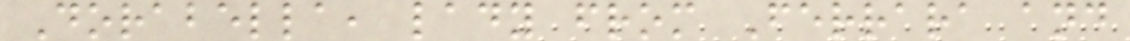Dorabella, lady from Ferrara and
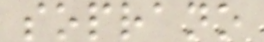soprano
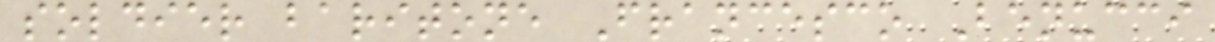soldier baritone Francesco Benucci
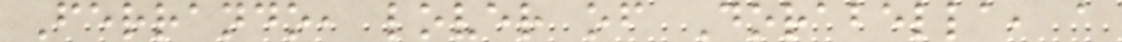Ferrando, lover of Dorabella, a
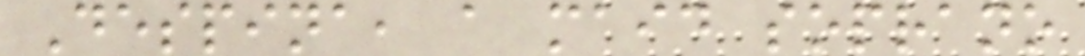Despina, a maid soprano
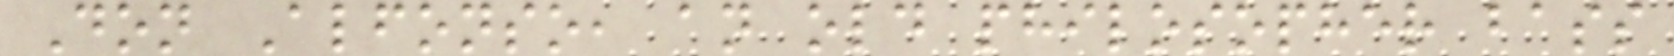Don Alfonso, an old philosopher bass
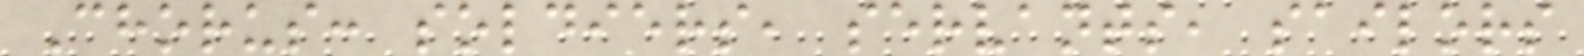Chorus: soldiers, servants, sailors
